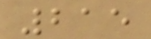215
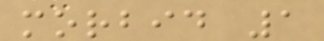morbid 1
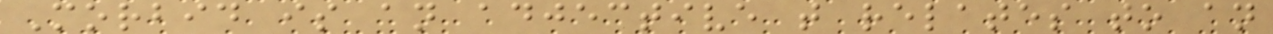Morbid is an adjective that relates to an
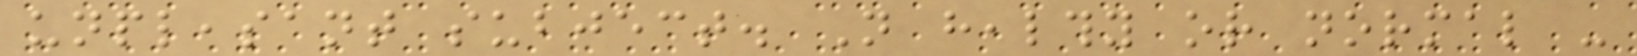unpleasant subject. Not healthy or normal -
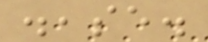disease.
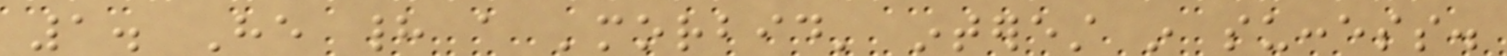1. He had a 'morbid' interest in success.
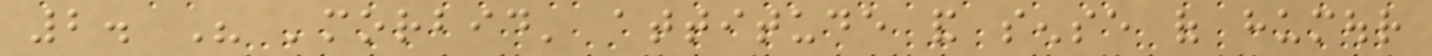2. His 'morbid' attitude and sense of humour
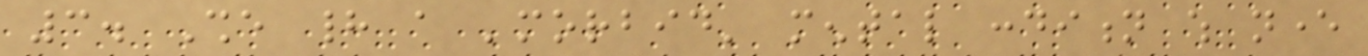3. She had a 'morbid' mental condition which never
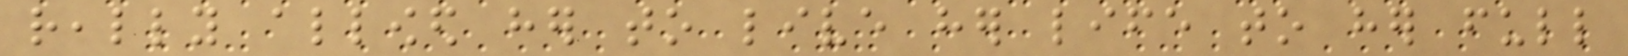really allowed her to live her life to her full
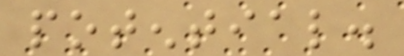potential.
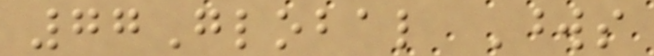77Global Words
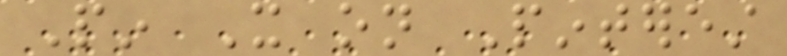Pin It on Pinterest
